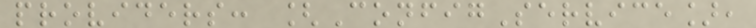providers: [ConfigService],
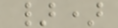})
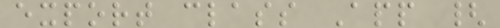export class App {
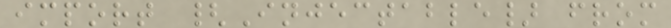import {Injectable} from
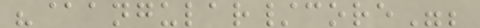"@angular/core";
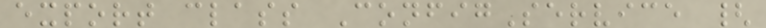export class ConfigService {
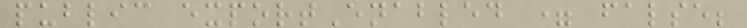public exportEnabled = false;
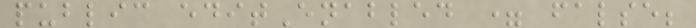public editEnabled = false;
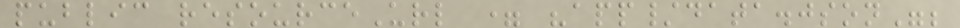public resourceUrl = "app/data.json";
